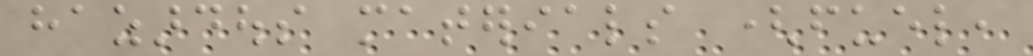hazardous materials (fuel,
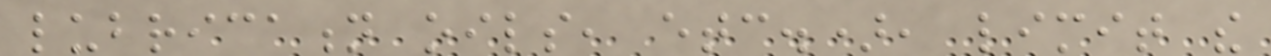lubrication oils, etc.), limit the
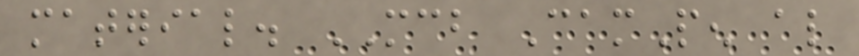material. MCB CamPen also
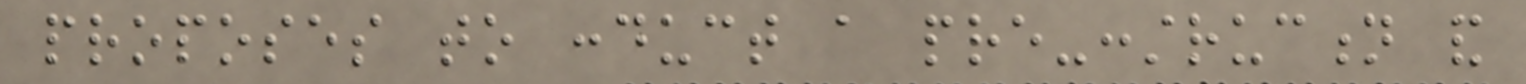proposes to conduct a pre-construction and
